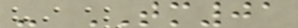- TM01
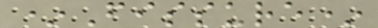*Fissure*
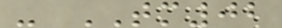- TM02
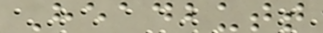Headbutt
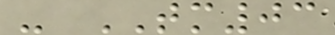- TM03
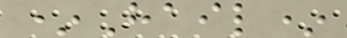*Hail*
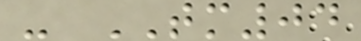- TM04
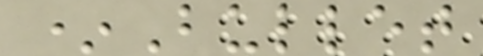*Bullet
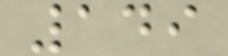149
